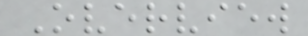Overview
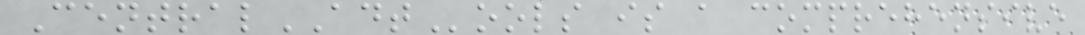CentralADTools is a comprehensive
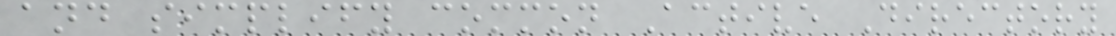and simplify common Active Directory
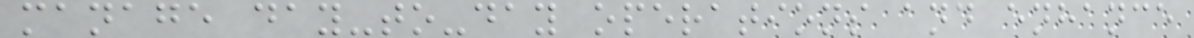manage day-to-day operations and enhance
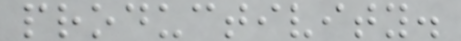productivity.
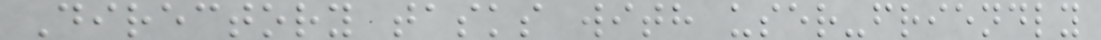Directory tasks with user-friendly
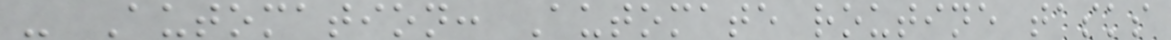- Automation: Automate routine tasks
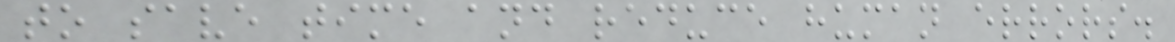to save time and reduce human errors.
